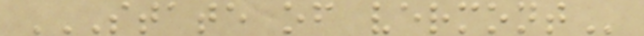STATE OF VERMONT
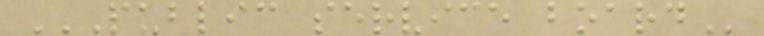PUBLIC SERVICE BOARD
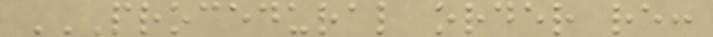PROCEDURAL ORDER RE:
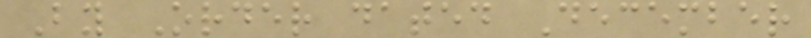By Order dated December
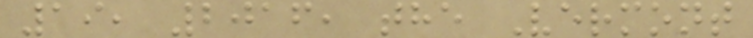19, 2016, the Vermont
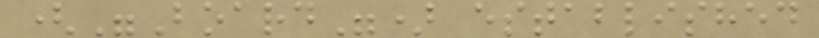("Board") established
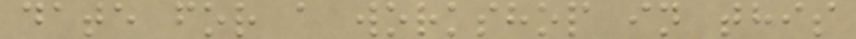date for a workshop in this
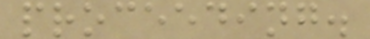proceeding.
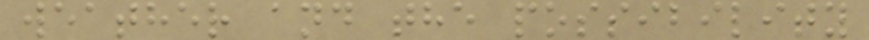weather and the possibility
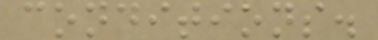conditions.
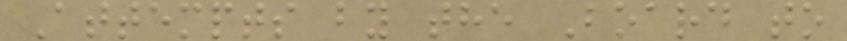Attempts by the Board to
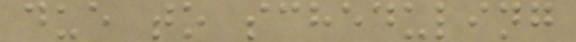due to scheduling
